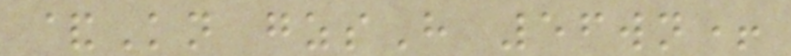&Kn gzsH 56wn+
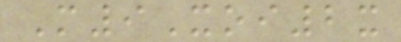M9Xoi2x
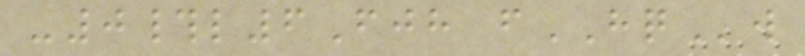-0#l6Fjh fHQw
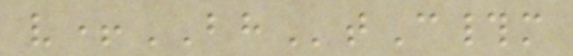v+BHtC#m
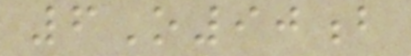6O90b
